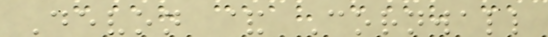Devon & Cornwall
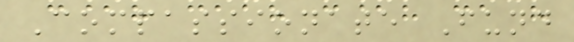Compassionate Fund
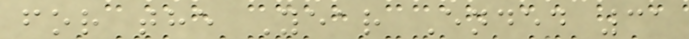for the Year Ended 31
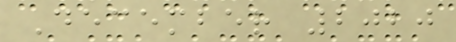December 2020
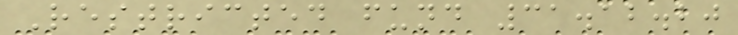Restricted fund 31.12.20
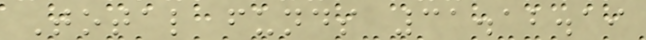Total funds 31.12.19
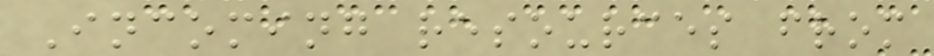Incoming resources from
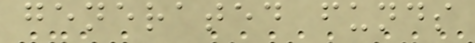generated funds
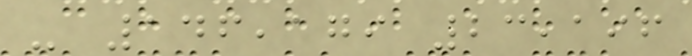- 146,179 23,196
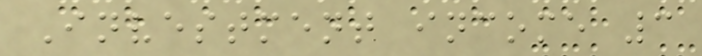Investment income 3
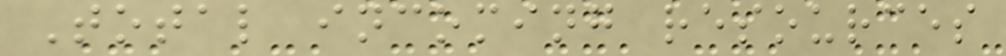Total incoming resources
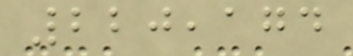220,174
